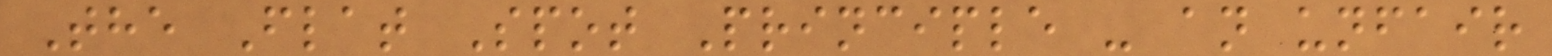The Flat Spot Principle - an unfair
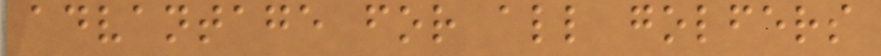advantage for all golfers
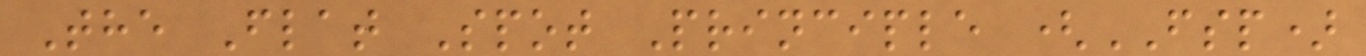The Flat Spot Principle (FSP)
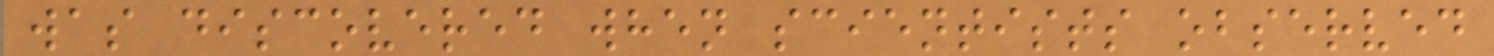was discovered when scientists observed
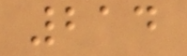214
